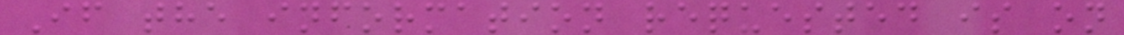If the information requested is on
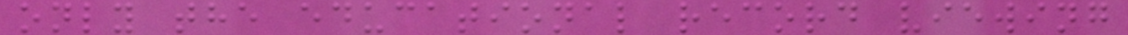only the educational record viewing
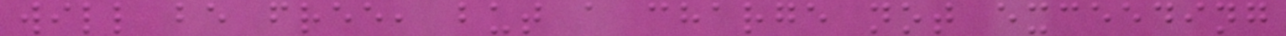will be free, but a charge not exceeding
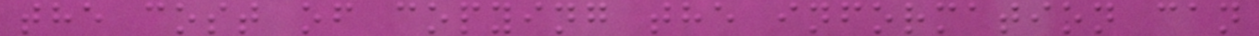the cost of copying the information can
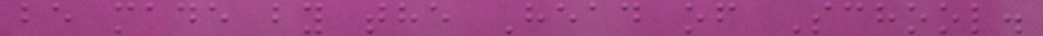be made by the Head of School.
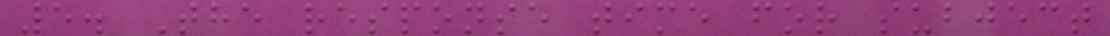5. The response time for subject
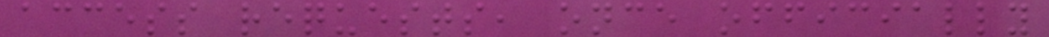access requests, once officially
